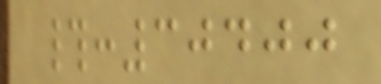#:30400
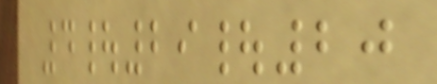4|29|20
